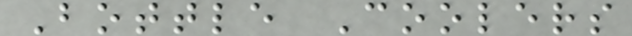Bottle Coolers
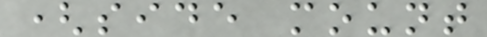(side mount
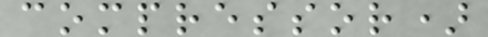compressor)
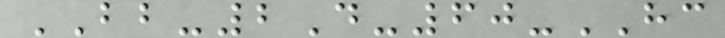BB-2D-60-HC
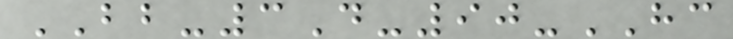BB-3D-90-HC
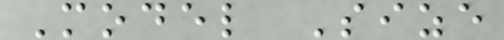Model Size
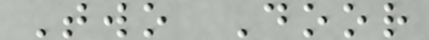Two Door
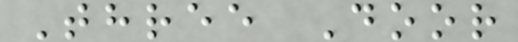Three Door
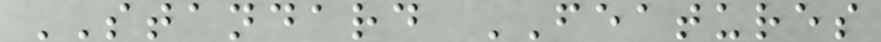STANDARD FEATURES
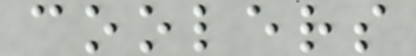coolers
